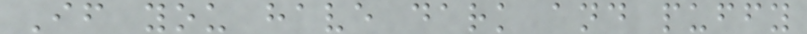If you have dark and puffy
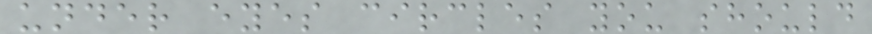under eyes circles you should
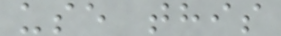use this
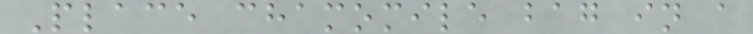Place chamomile bag in a
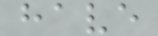have
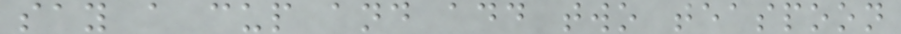say a cup and add two teaspoon
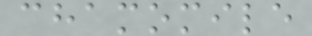chamomile
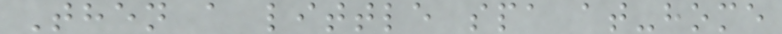Then a little spa at-home
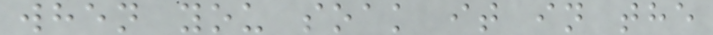when you soak it in the
